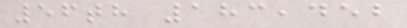56th 183,452
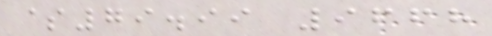$79.99 9668
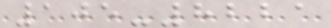105-8221
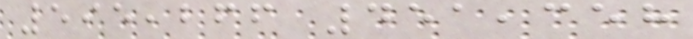595,266 451,358
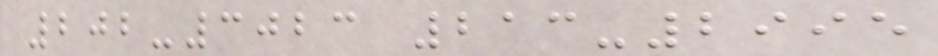202-3023 213-2995
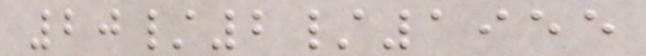20/2/1955
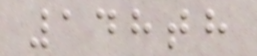148th
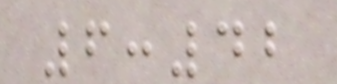6:42
